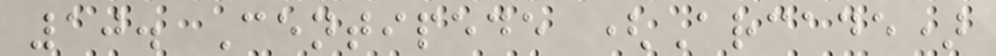10. Centipede (Arcade)
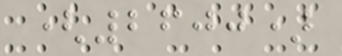(2600)
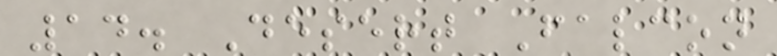14. Desert Falcon
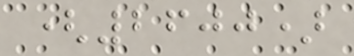(2600)
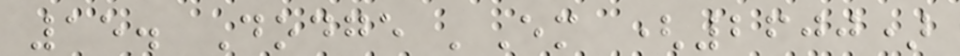15. Dodge 'Em (2600)
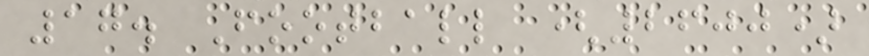17. Football (2600)
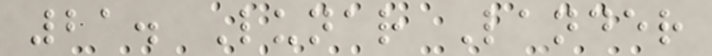21. Lunar Lander
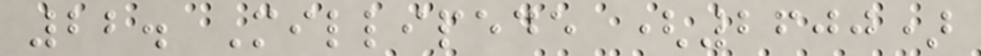22. Millipede (2600)
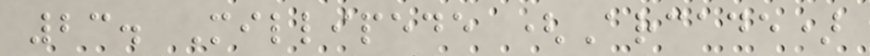23. Millipede (Arcade)
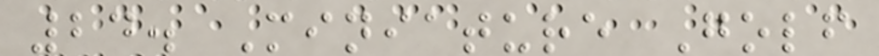24. Miniature Golf
